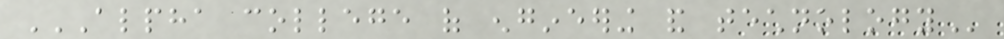ALPHA COLLEGE OF ENGINEERING AND TECHNOLOGY
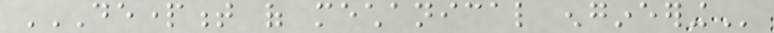DEPARTMENT OF MECHANICAL ENGINEERING
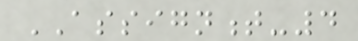ASSIGNMENT-4
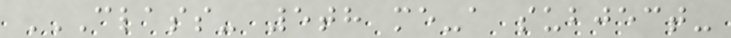CLASS- 5TH ME-A SUBJECT-
